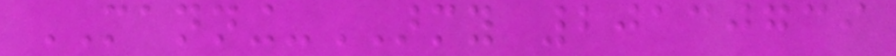MANNING-ARMY 20130739
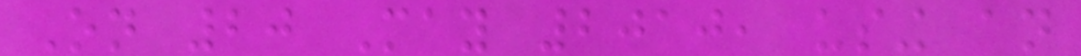On 20 May 2010, using an
